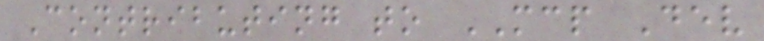Contributing to MCP Dev
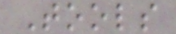Tools
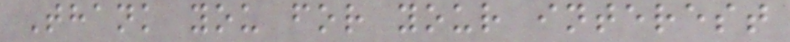Thank you for your interest
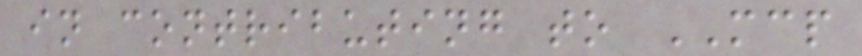in contributing to MCP
